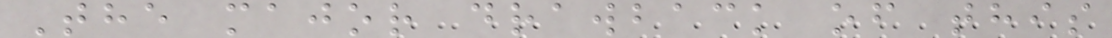The major drawback of this
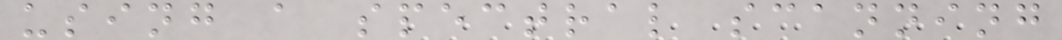using a spectral scanning
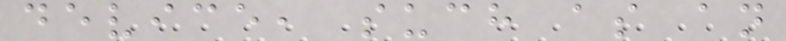device, such as an
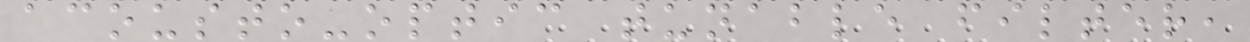acousto-optic tunable filter,
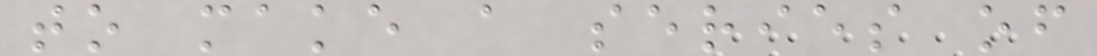to make a series of
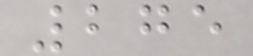275
